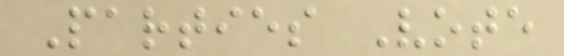Parties Vote
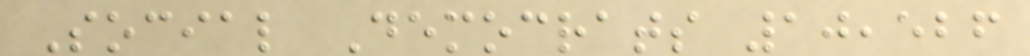Social Democrats 10,526
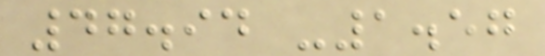47.94 -1.57
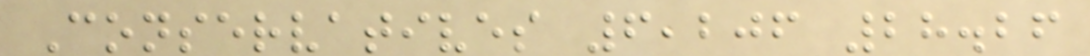Conservatives 6,206 28.26
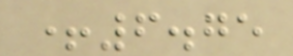+6.75
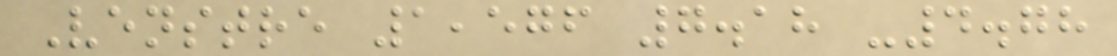Venstre 1,576 7.18 -4.78
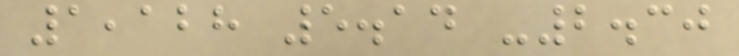1,128 5.14 -2.30
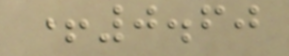+0.60
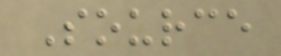Source
